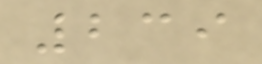239
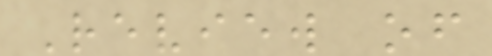Review of
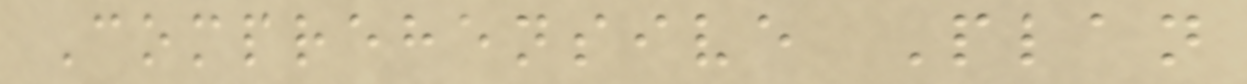Comprehensive Plan
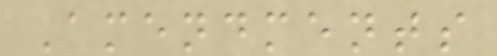Amendments
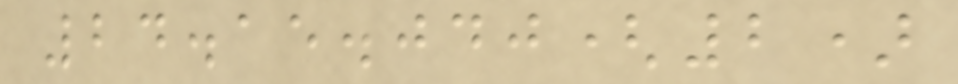24.15.040(2)
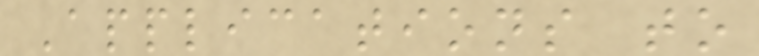Applications to
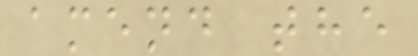amend the
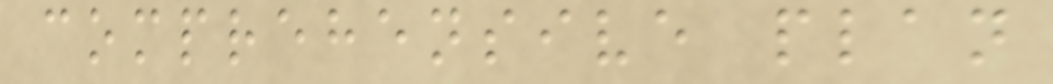comprehensive plan
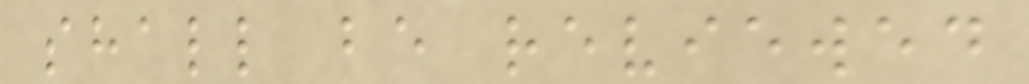shall be reviewed
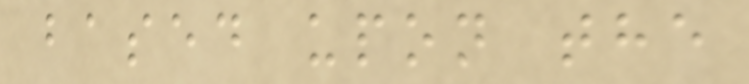based upon the
